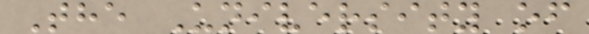The University of
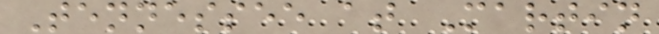Tennessee at Martin
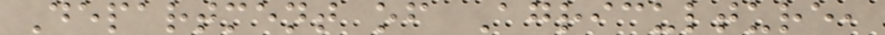Department of Agriculture,
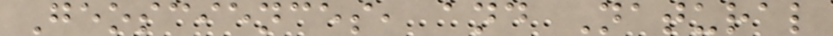Geosciences, and Natural
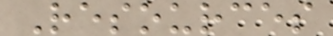Resources
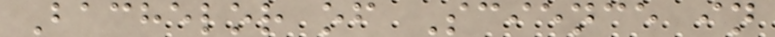Bachelor of Science in
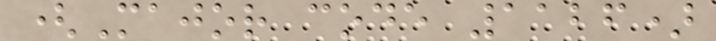(Major code 1126)
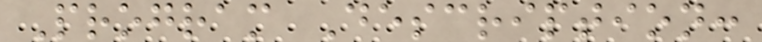Program Description:
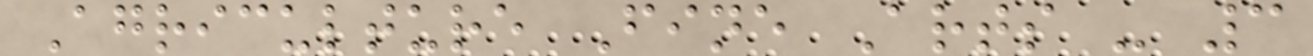Agriculture Fine Arts - 3
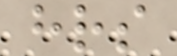hrs
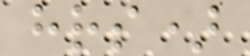hrs)
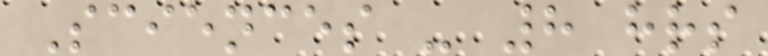Sciences - 8 hrs
